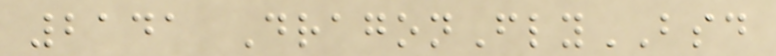2141 DragonFlyBSD
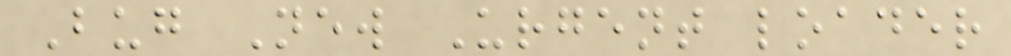Bug New Urgent loader
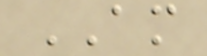AM
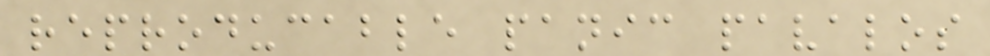reproducable panic pavalos
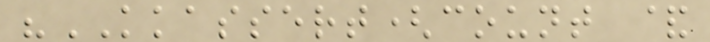"KKASSERT(count &
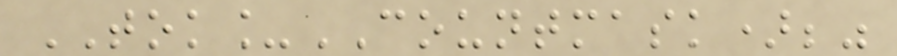TOK_COUNTMASK);"
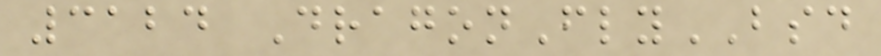3124 DragonFlyBSD
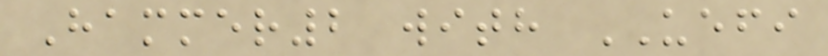Hammer2 with UEFI
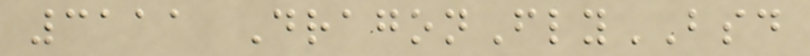3111 DragonFlyBSD
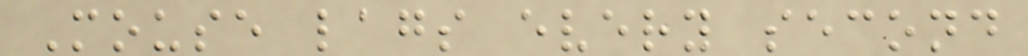Mouse lags every second
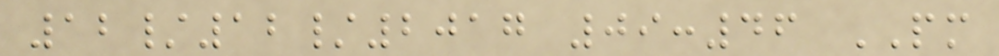12/12/2017 09:46 PM
